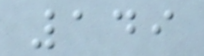149
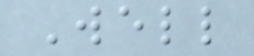Well
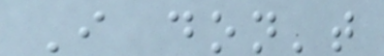I don't
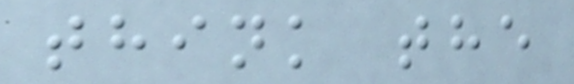think the
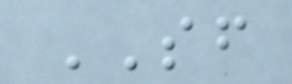SF
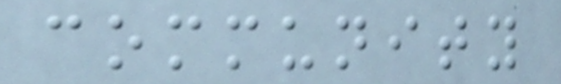community
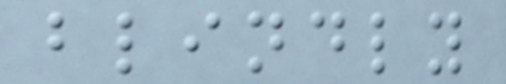blindly
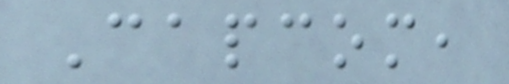Capcom,
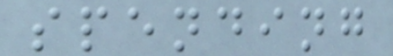spending
